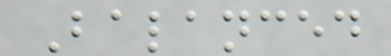Balanced
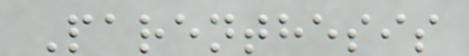Parenthesis
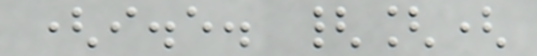(i.e. {[(
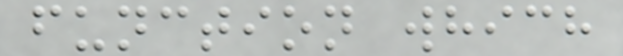function which
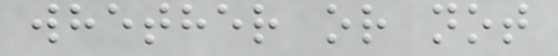whether or not
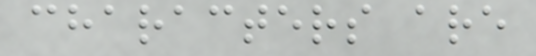characters are
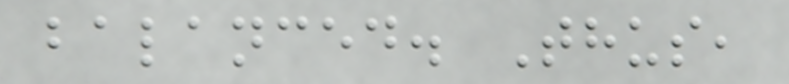balanced. Thus,
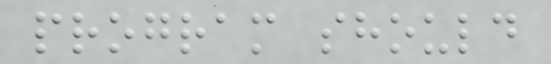program should
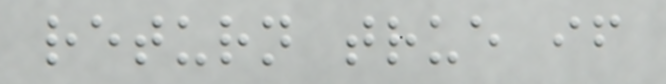return true if
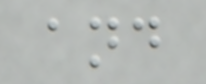and
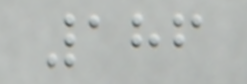186
